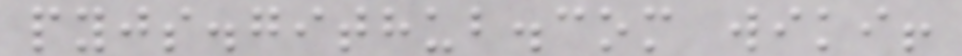pyjs.github.com wiki!
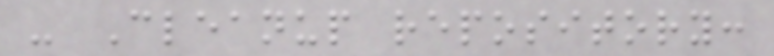- Cleanup repository:
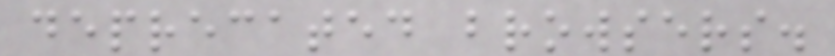deprecated browsers.
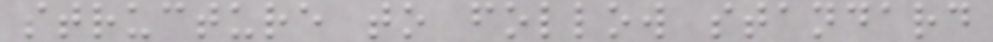structure to follow standard
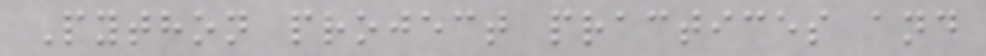Python project practices and
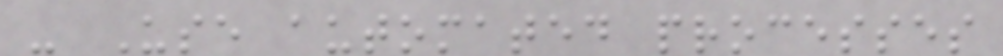- Use automated processes
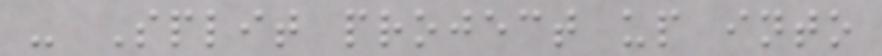- Split project up into
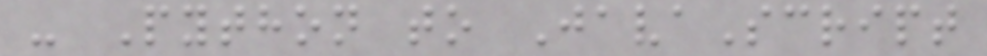- Python to JavaScript
